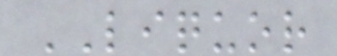LIQUOR
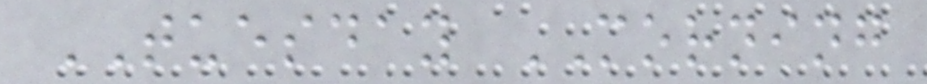TUESDAY MORNING
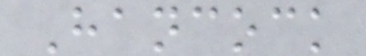Hancock
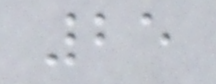25
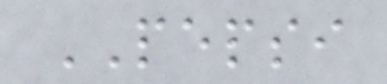PEPSI
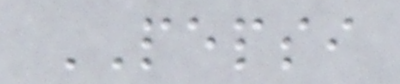PEPSI
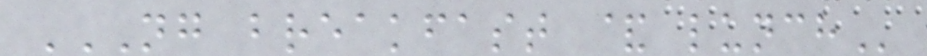NG BREAKFAST & LUNCH
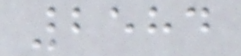2584
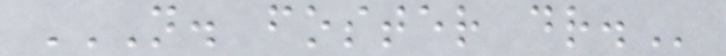N. FOSTER DR.
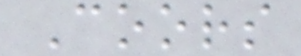Coors
